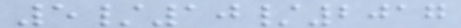5/10/2017
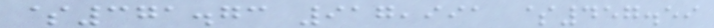$371.73 917,991 $457.59
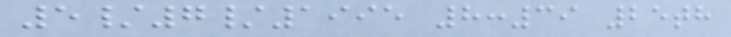5/7/1995 8:39 25th
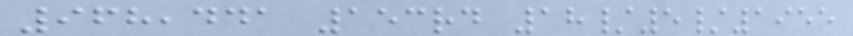968,441 153rd 18/5/1955
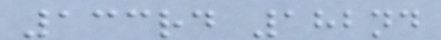133rd 182nd
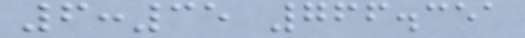6:35 766.351
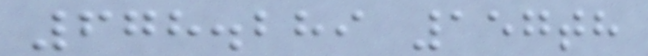678.289 157th
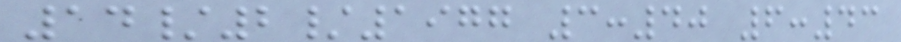14/2/1977 3:40 6:43
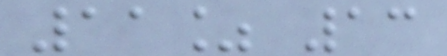11% 13
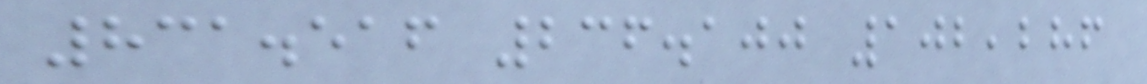831.516 236.100 102,286
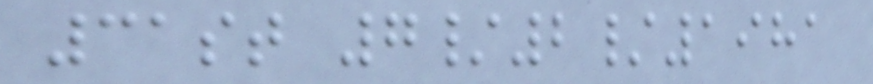31st 7/2/1981
